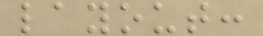layout:
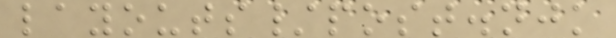layouts/post.njk
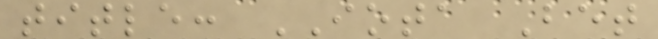title: IOTA Bet
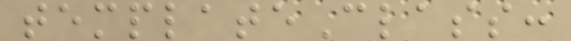templateClass:
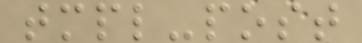tmpl-post
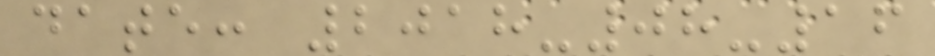date: 2018-08-16
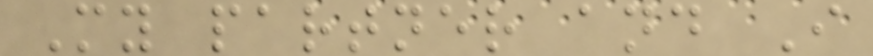My partner and I
